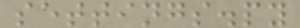settings.py
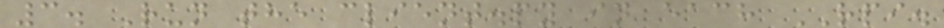3. Run the client.py in each RPI.
